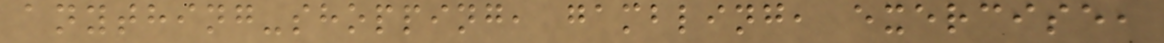anything-shopping, gambling, exercise,
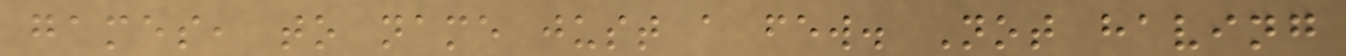games, to name just a few. Not having
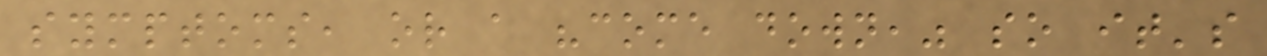symptoms, or a "come down," so it's
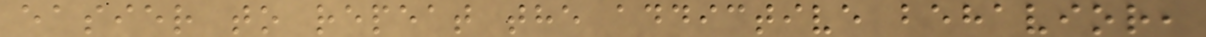easier to repeat the addictive behavior,
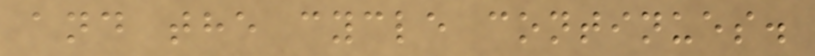and the cycle continues.
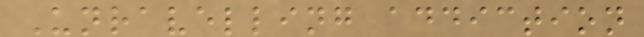Unravelling addiction
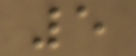5
